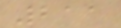211
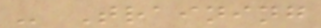- Training
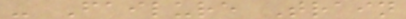- Failure Train
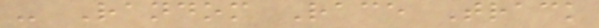- Random Race Track
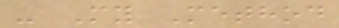- My Method
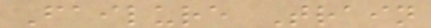Failure Train
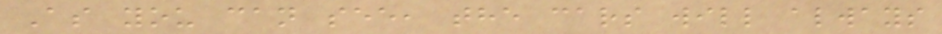As you can see, the cars will always
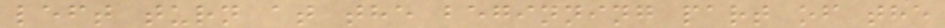left turn at the beginning part of the
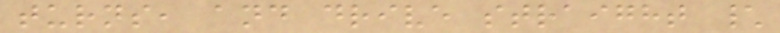turns, and drive straight \
